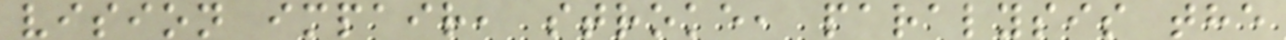vision impair, stroke, paralysis the
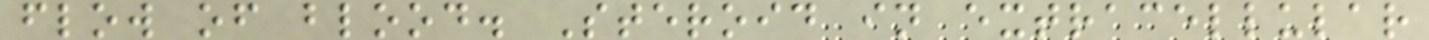flow of blood. Steroid in extracellular
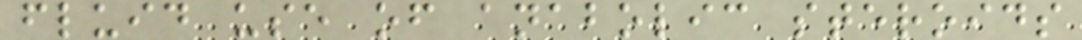fluid use of anabolic steroids
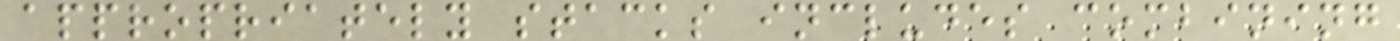appropriately stacks includes combining
